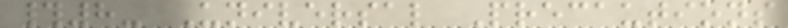#8- Universal Precautions
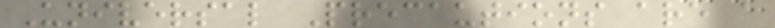Universal Precautions are a
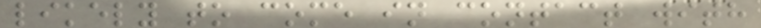likely to come in contact with
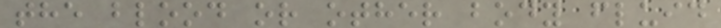the blood or other body fluid
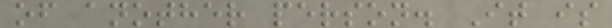of another person. It is
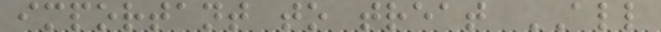important to treat ALL
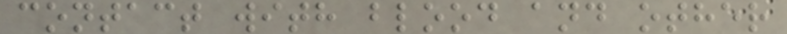contact with blood and other
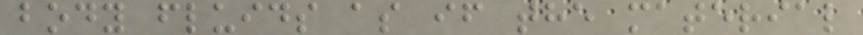body fluids as if the material
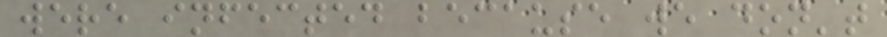were infected because we don't
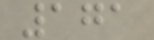171
